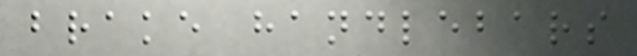brake handlebars
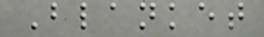Blanket
